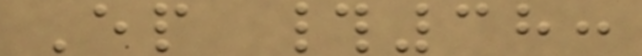Ep #38:
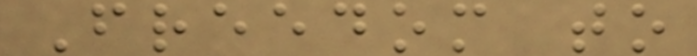Freedom to
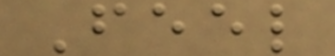Feel
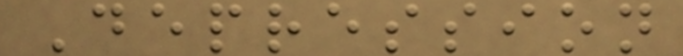Depression
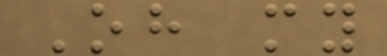Oh my
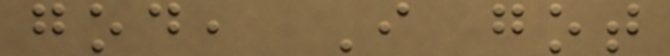god, I got
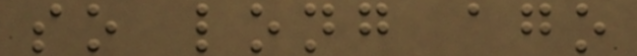so long ago
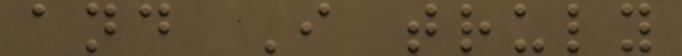and I truly
